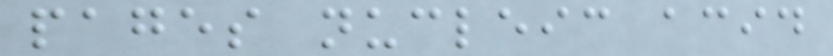pages nucleic acid
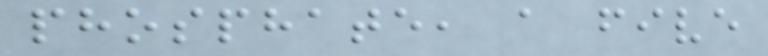phosphate, a five
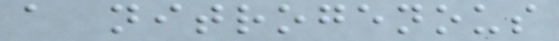a nitrogenous
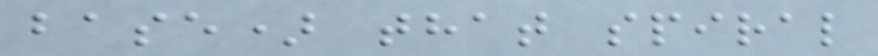base) that spiral
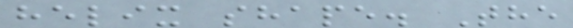helix shape. The
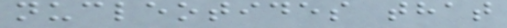nucleotides that
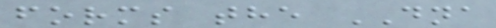forms the DNA
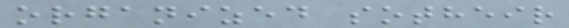organized sotheir
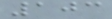103
